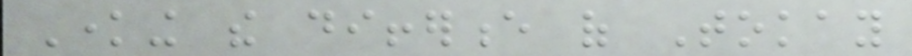Knowing the difference of Tokay
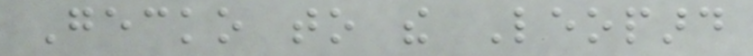Gecko to the Leopard
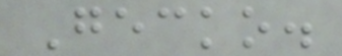Gecko.
